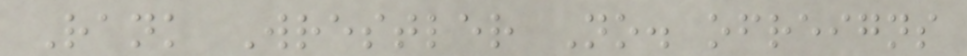Rank Wrestler No. ofreigns
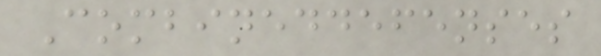Combineddefenses
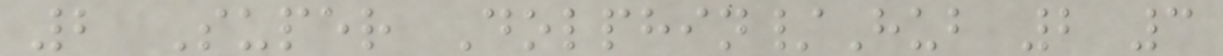2 Super Dolphin/Hub 2 3
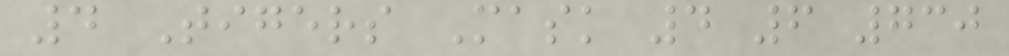4 Tigers Mask 4 6 730
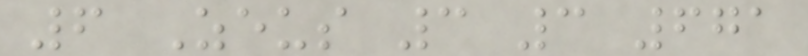6 Zeus 3 3 671
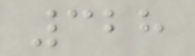328
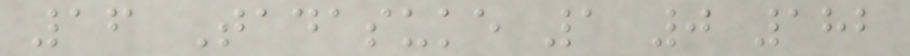16 Tadasuke 1 0 182
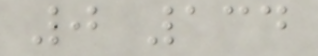0 134
